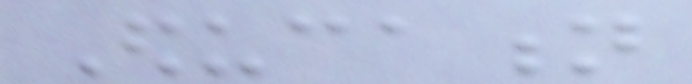Education
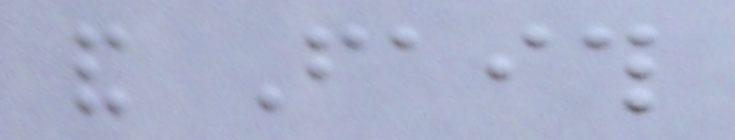and Faith
